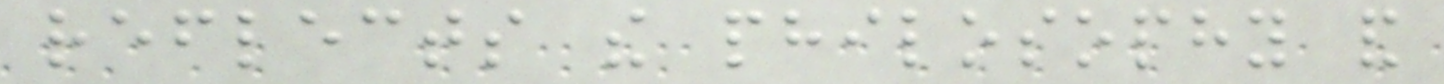reflects the philosophy and
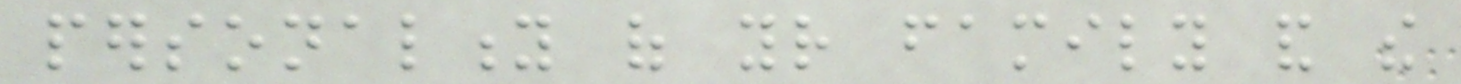personality of your family and the
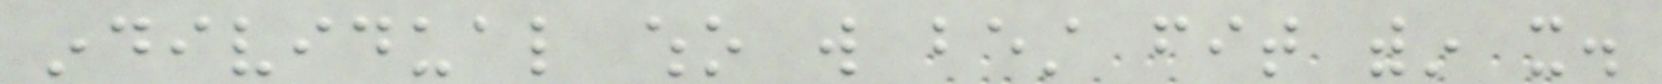individual who will best fit within it.
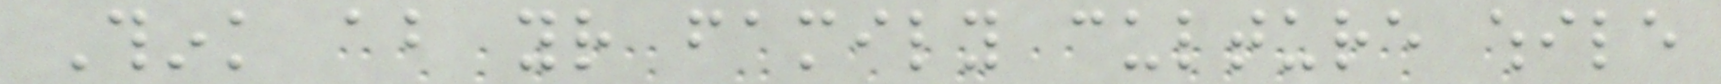Think about your family culture while
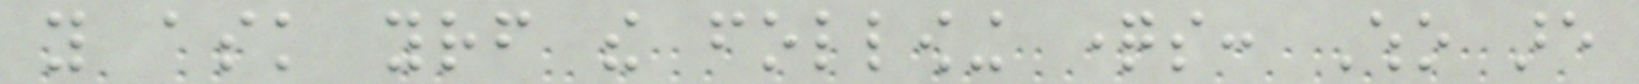you ask yourself the following questions: Who are
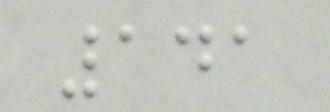141
